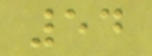54
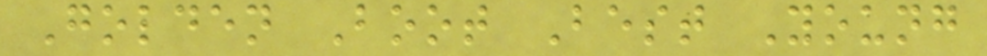Golden Boot Best Young
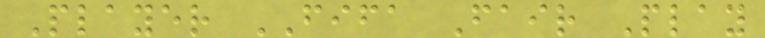Player FIFA Fair Play
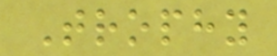Trophy
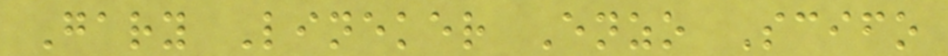Gary Lineker Enzo Scifo
